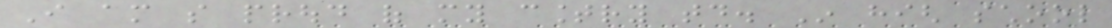I am so proud of my country today. In high school
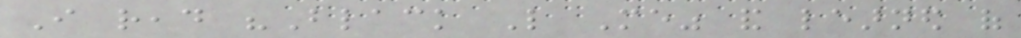I read "Black Like Me" and learned of
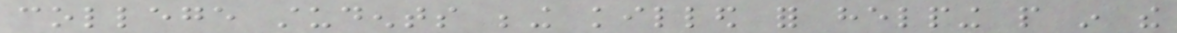college students being killed for helping people in the
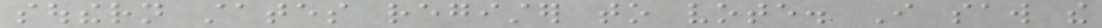southern states register to vote. I saw the
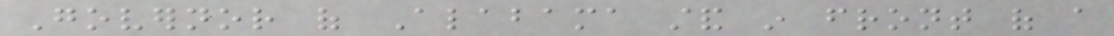Governor of Alabama stand in front of a
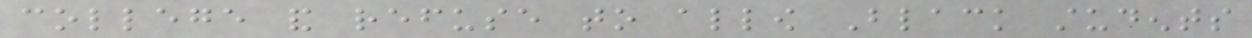college and refuse to allow Black students
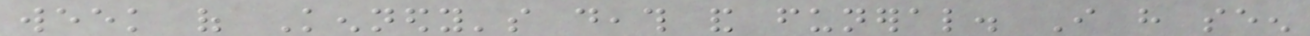week of Kennedy's death and funeral. I have seen
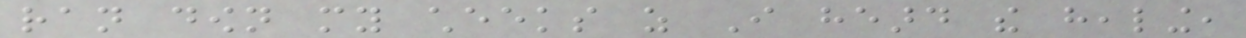ran down my cheeks as I heard the healing,
